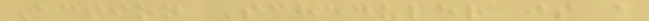Action Scheduler is a
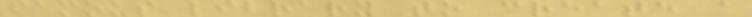famous library to create a
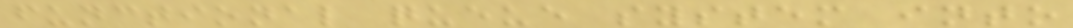functional queue system into
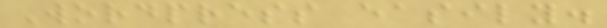Wordpress easily.
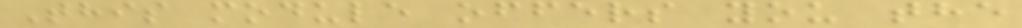This module offers you the
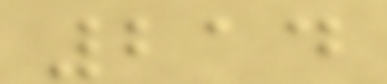214
